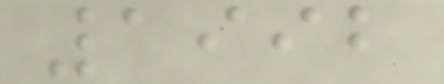1992
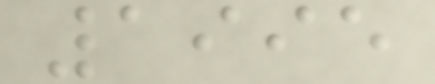1995
